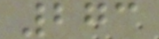273
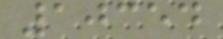10354
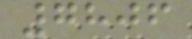7806
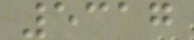5317
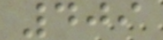409
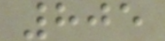805
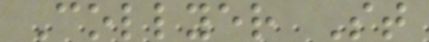Collyer St
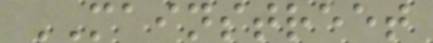MAINSTREET
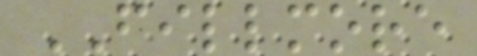FILLMORE
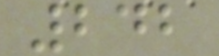242
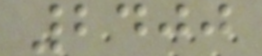2400
